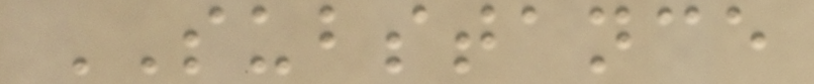SUBSTANCE
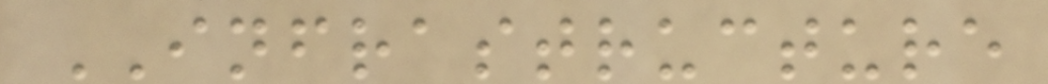INFRASTRUCTURE
